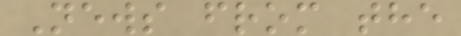News from the
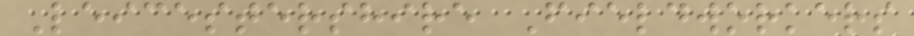Leicestershire Fieldworkers
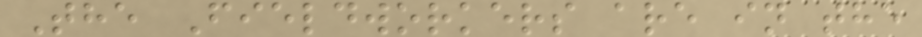The Fieldworkers are in the
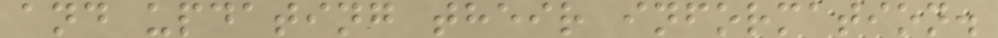and updating their information.
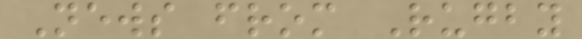News from Rugby
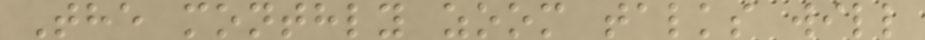The monthly zoom talks will
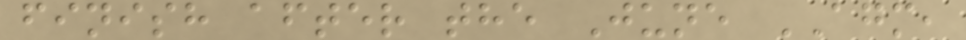finish after the June AGM,
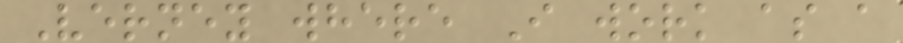Verney where I work as a
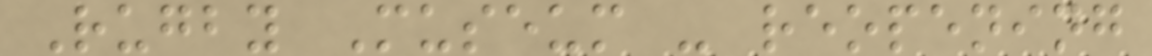Rugby Museum - reopening
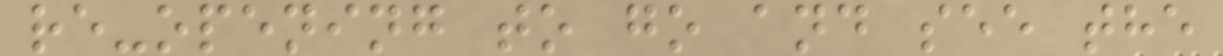re-opening to go and see the
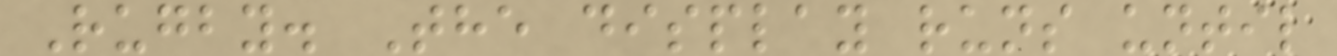Rugby. The display runs until
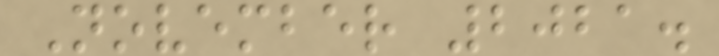November 2021.
